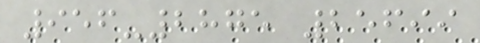956-2875 25699
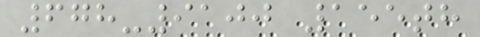678-9100 155th
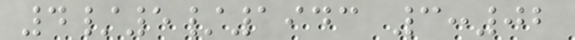4/5/1943 3:02
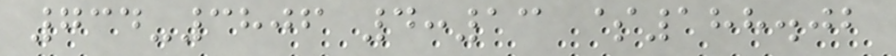734-3806 4:13 $188.02
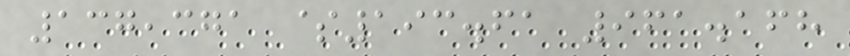137,371 $193.61 961.168
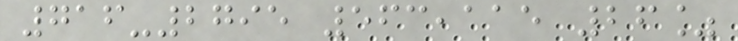716-2795 563,115 26%
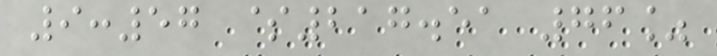9:57 $217.51 76%
